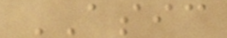ASIC
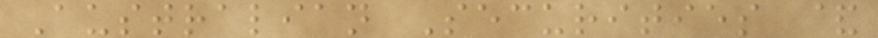Australian Securities &
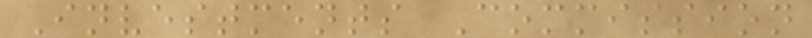Investments Commission
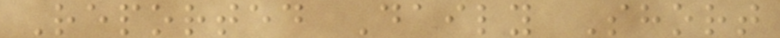Reported Daily Short
